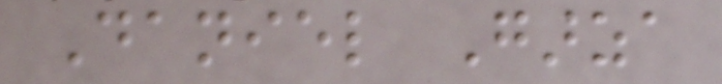Daniel Garza
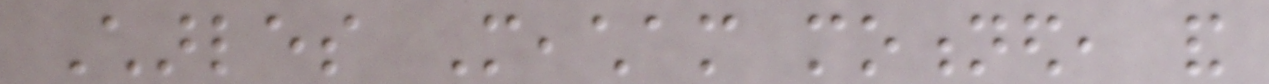Charles Meacham motioned, and
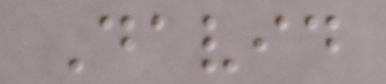David
